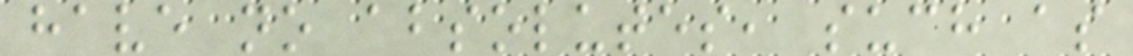have no absolutes, such as
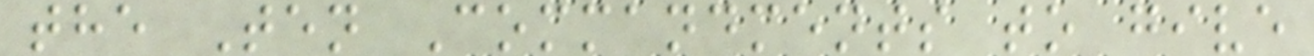the Ten Commandments to give
